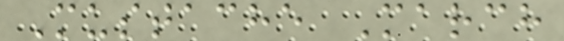Mustache March
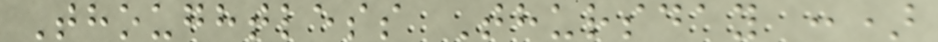Thoughtless Thursday :)
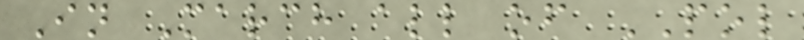In March all of POL
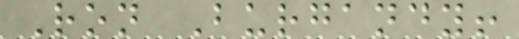Ron Burgandy!
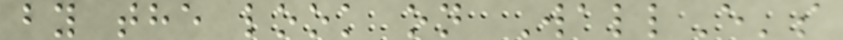by the look on WallE's
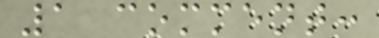1 comment:
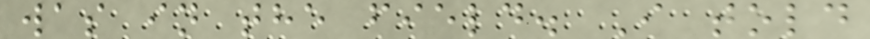was in the field. I told
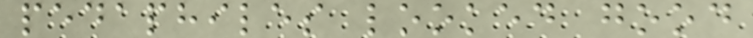pedaphiles looked good
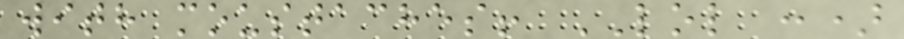with moustaches! LOL :)
